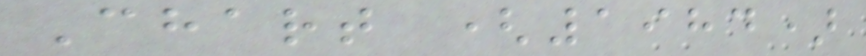Chart (1984)
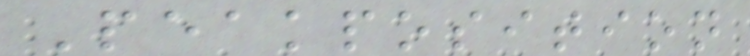Peakposition
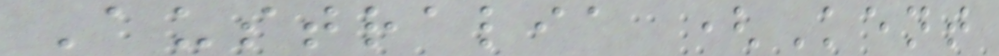Australia (Kent
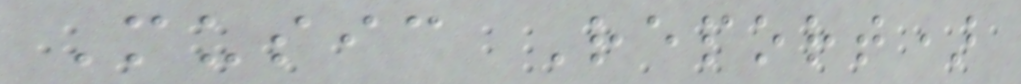Music Report)
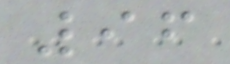96
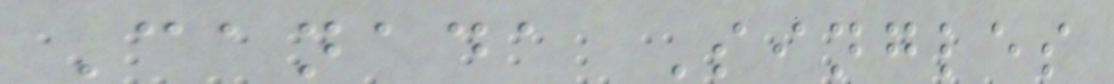Canada Singles
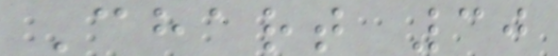Chart 30
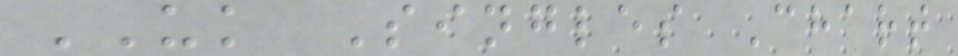UK Singles Chart
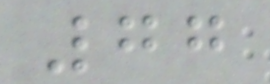77
